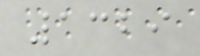1329
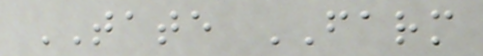TATE FARM
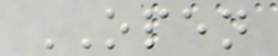OPEN
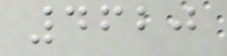4620
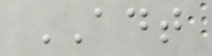ADT
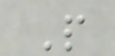P
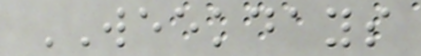WEEKDAYS
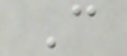C
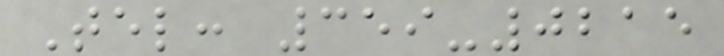Tel: 359-0215
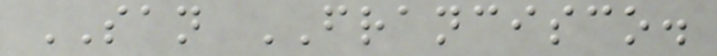SAN FRANCISCO.
